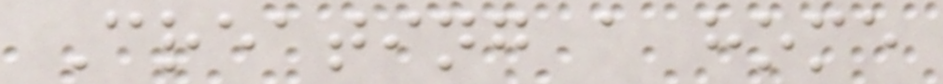Creating a home
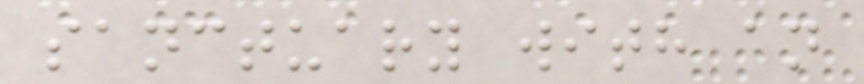sanctuary with an
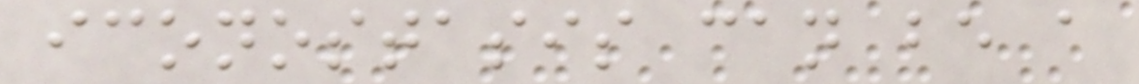iconostasis can be a
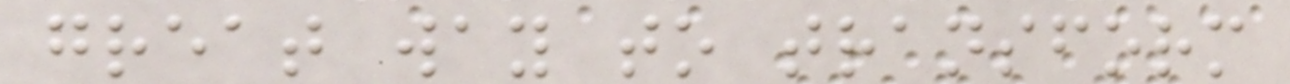great way to transform
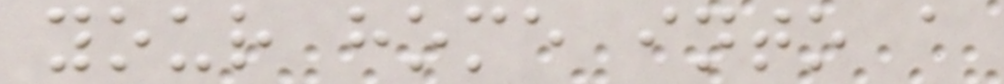your home into a
